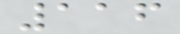116
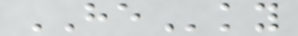HEky
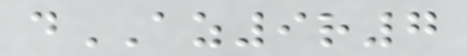dAZ9r7
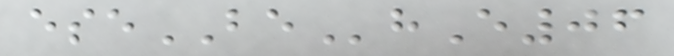eseBEhE06
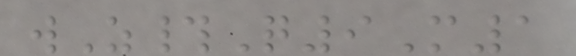wZ#Q9M1
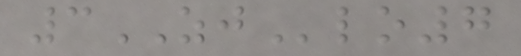3ZJlo7
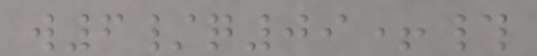w6/q09+#
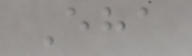Eha
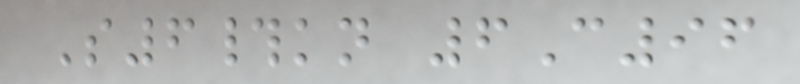S6#kn 6C96
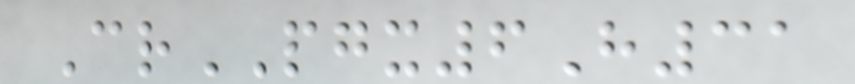CrPGX6H31
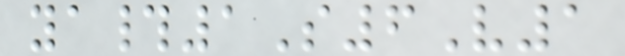ya#1S6V1
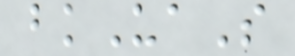bkUaS
